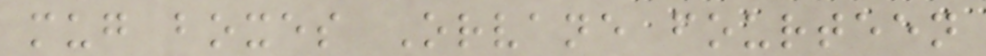mug boxes Orvane fourteen
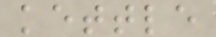kettle
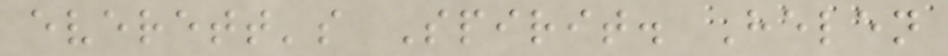everett's Spirit. Helen
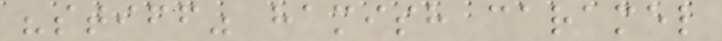"stiff" hamish caramel
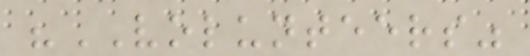"VOLUNTEERS"
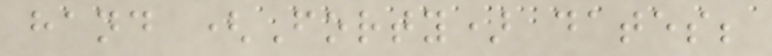hand (Forty) dates;
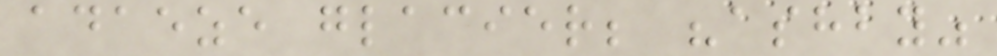adaeze glacier; "ashby"
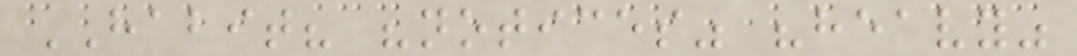HABIT? "notices" "heavy"
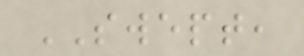SWEPT,
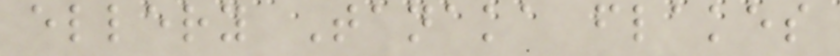ellery Tanaka flakes
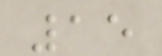15
